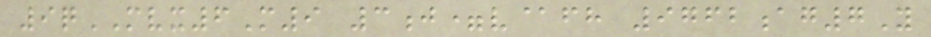9qMVX6M9 3j=v@fh 9762ag7Y
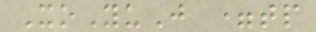XoYuJ =tp
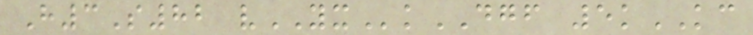H3S82 vYXkDGF 5kKC
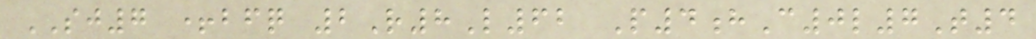SJ7 +bfq 2R8L62 P4hC0l7T4
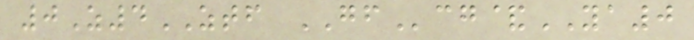0Z4ZTF GFcg&YA0
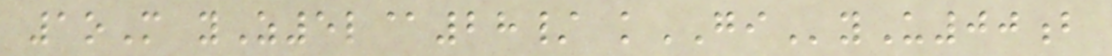1oM yZ5l@28/ kGIyU00b
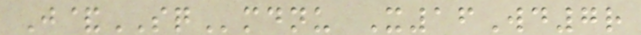J&SQmdnu X16Wd7r
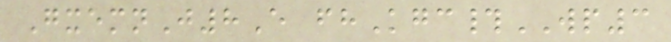GxemnJ8E fhKgc#WP3
